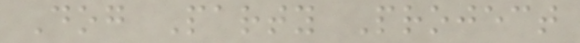Dog Party Project
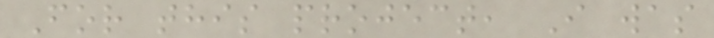For this project, I was
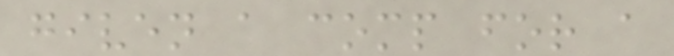given a comp for a
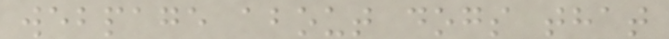webpage about dogs that
